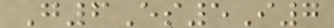G6Es5I7
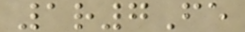1r7Fe
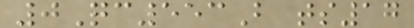0Qc553B ts17
